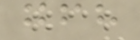gfh
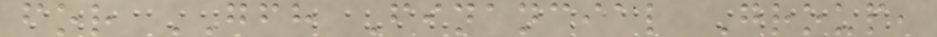for GFH Financial Group,
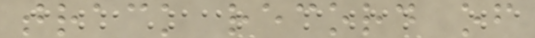track record of
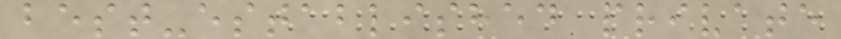best-established private
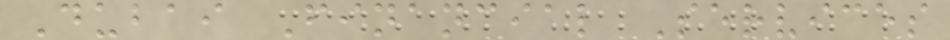Dubai Financial Services
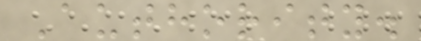Authority.
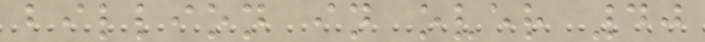billion in over 40
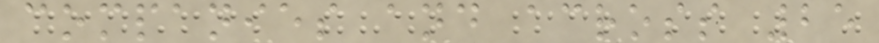companies and across 25
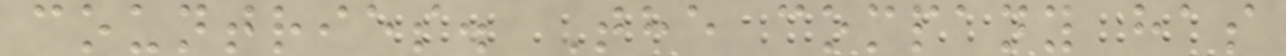countries. The company has
